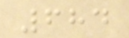684
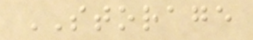STORAGE
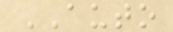AUTO
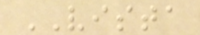VISTA
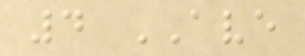4 AVE
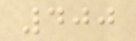400
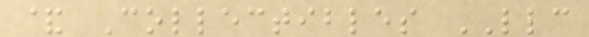& Collectibles LLC
